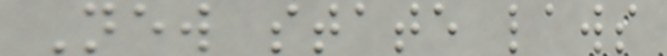New state laws
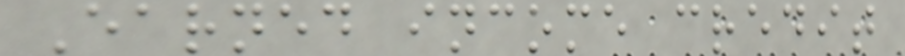Earned income credit
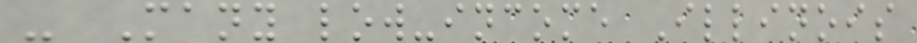- Many low-income Illinois
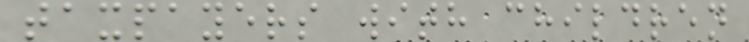taxpayers with children
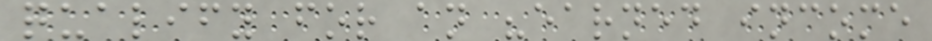qualify for an "earned income
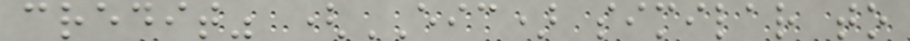credit" (EIC) similar to
